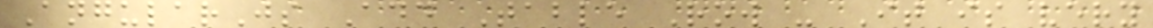AngularJs Add Table Row - It is very
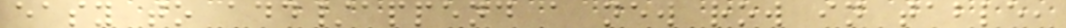easy to add/append a new row in table,
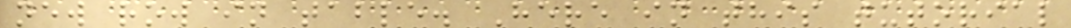new row in table. Here in this tutorial
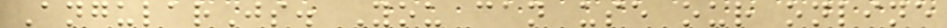AngularJs. You can use our online
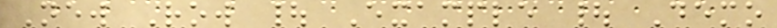New Row | Example | Demo
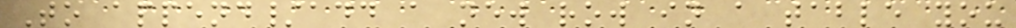To append/add a new row in a table you
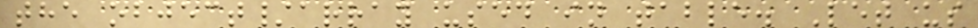the object/array used in table. Let us
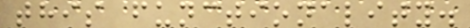this functionality.
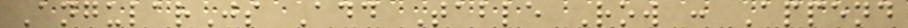AngularJs Add Table Row : Append
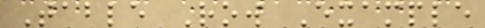Table Row Example
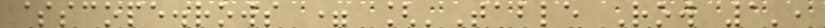$scope.rows = ['Table Row 1',
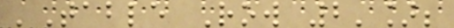'Table Row 2'];
